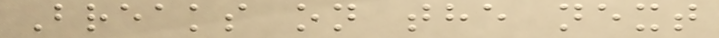Breaks on the next
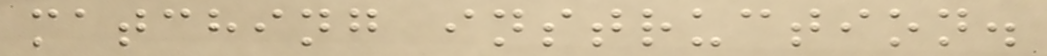matching instruction.
